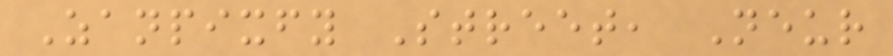Zanpixfy Street, Neur
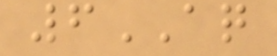6AQ
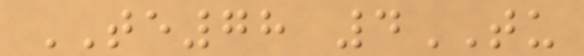TE78 4TU
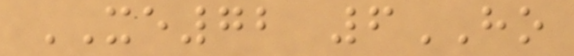XE72 6HO
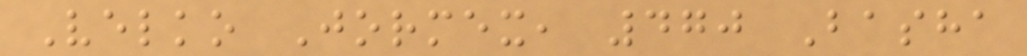Velko Jormex, 470 Basha
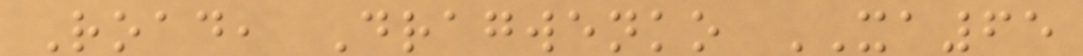Road, Dragwenko XA65
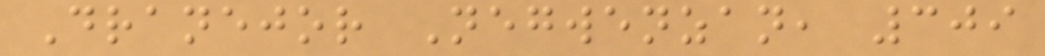Dranejor Negwenzan, 309
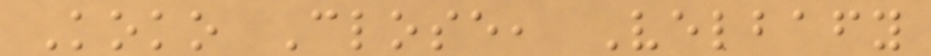Koko Close, Velbafy
